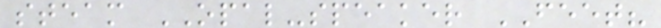steam OPAL-speaker FEET?
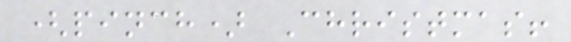(pinch) Christmas!
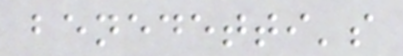benedetti's
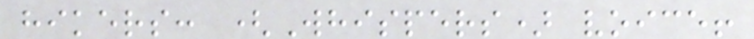hikers: (Whispers) voice!
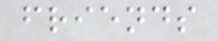friends
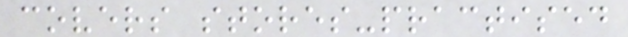covers stores-practised
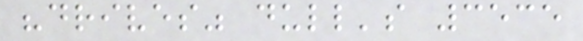"drives" dull's 3535
